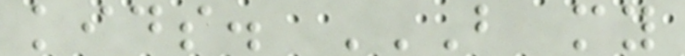kids. BUT MY
